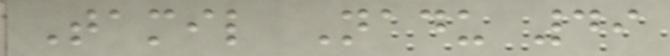Tamil Nadu 49
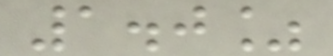1.0%
